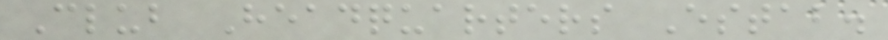Club Headquarters Estab.
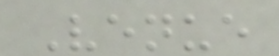Venue
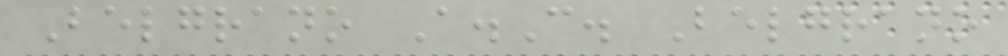Belgrano A.C. Belgrano
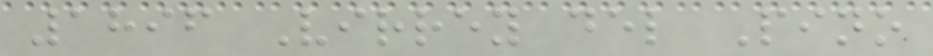1896 Virrey del Pino
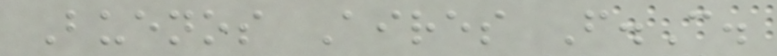Buenos Aires F.C.
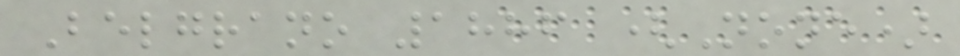Belgrano 1886 (None)
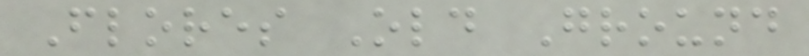Flores Old Ground
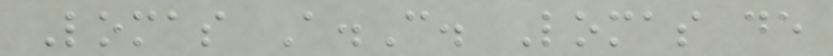Lomas A.C. Lomas de
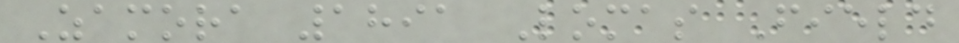Zamora 1891 Lomas Field
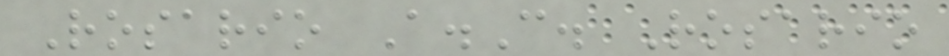Rosario A.C. Rosario
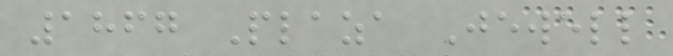1867 Plaza Jewell
